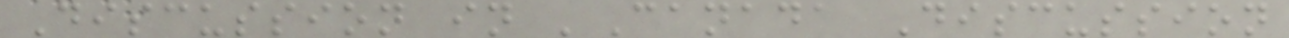Discussion in 'Canada Discussion
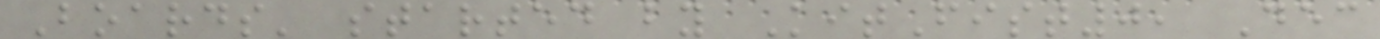Boards' started by KitFist0, Dec
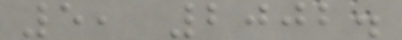5, 2002.
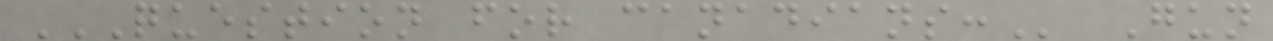QUESTION FOR CANADIANS: Gun
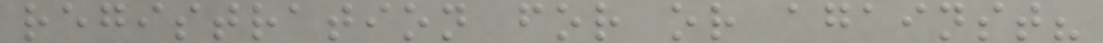registration for or against?
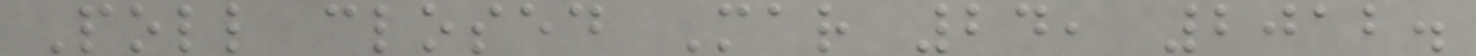Poll closed Mar 24, 2012.
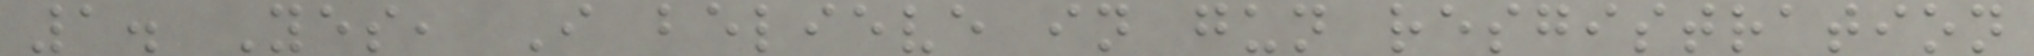1. Yes, I believe in gun resgistration
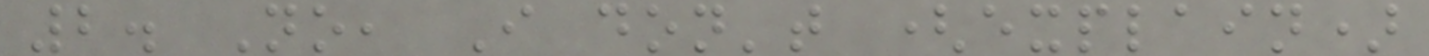2. No, I don't (explain)
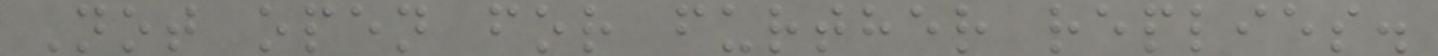Not open for further replies.
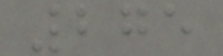275
